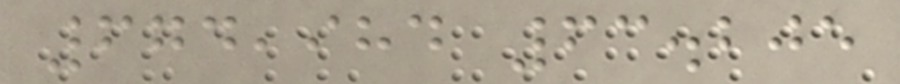674,984 63.205
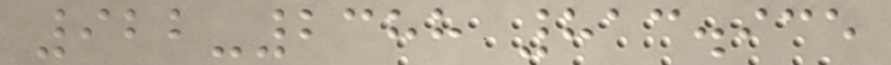922-2388 813.935
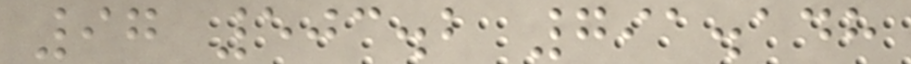97 503.2 791.148
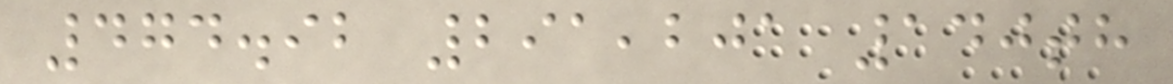474.92 291,201 140th
